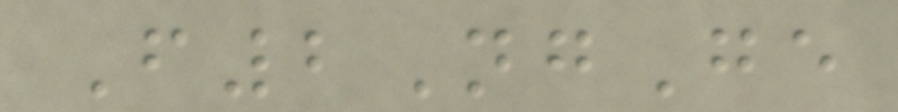F2NgGe
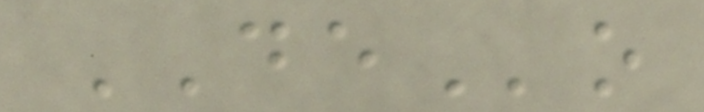DEo
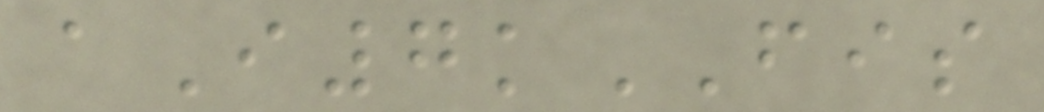aI7kFIS
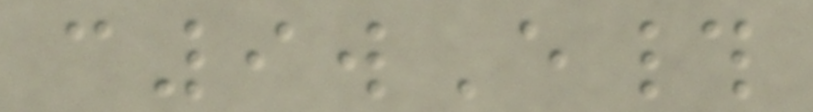c9wE#
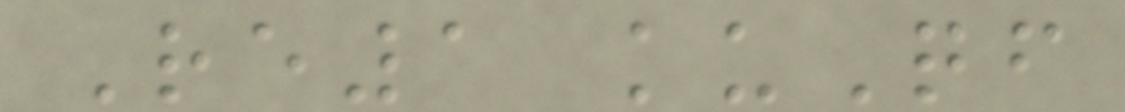Re1 kuQf
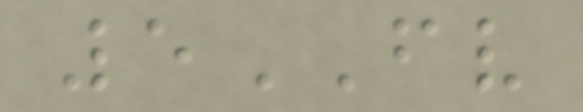5FV
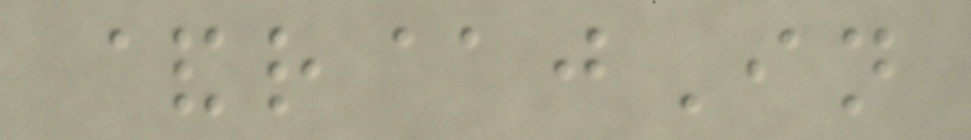&r@jIn
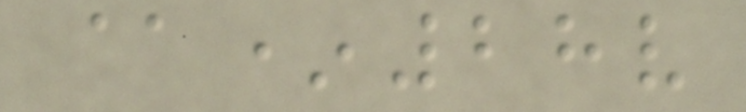@*28v
